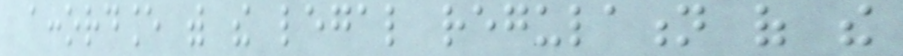accordance with the legal regulation of the
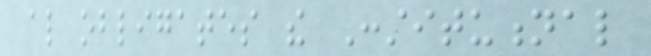also obligates the Constitutional
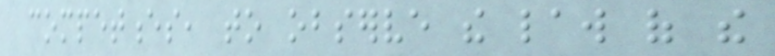competences, to observe the law of the
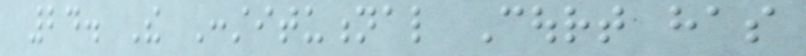24. The Constitutional Court has
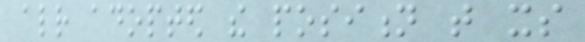already adopted the position that its
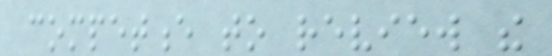competence to review the
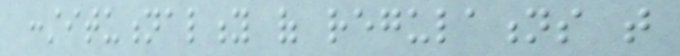constitutionality of regulations that
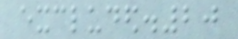excluded.20
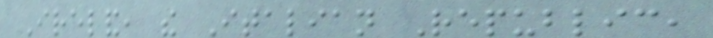Ireland, the Italian Republic,
